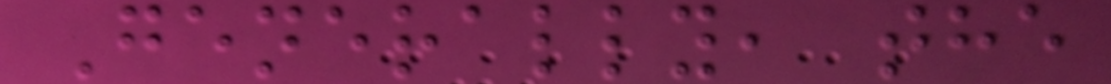Generally, the
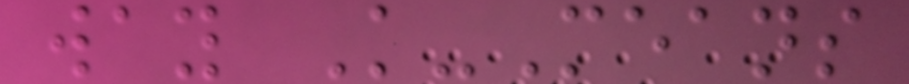way K-Means
